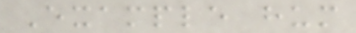Example hum
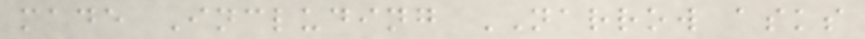made Including NARROW asks
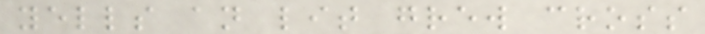yells an lit grew cross
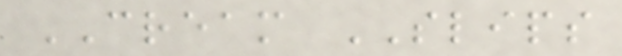CREAM SLIPS
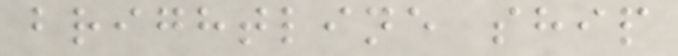brightline ship
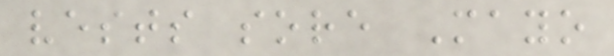vests sore Mayo
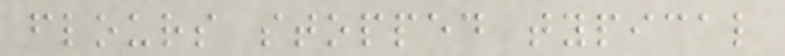flours stopped typical
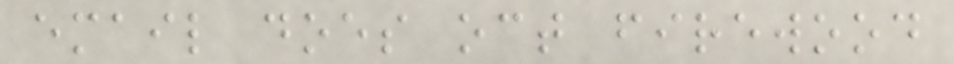email does oct firewood
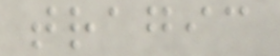tragic
